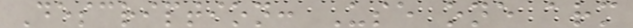Description: Use one arm
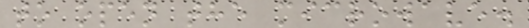to open the microwave.
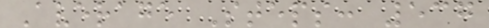Average Steps: 537
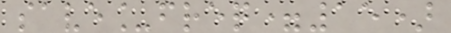save_freq=15)
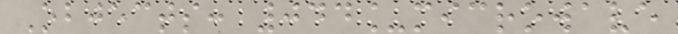Objects: 044_microwave
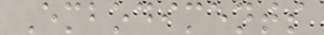Embodiments
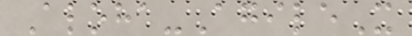Aloha-AgileX
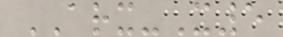ARX-X5
